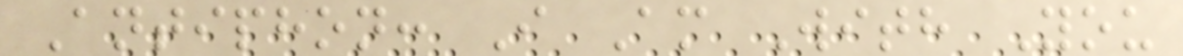Antiphon: I Am With You
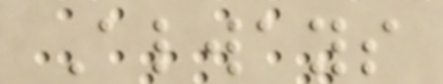Always
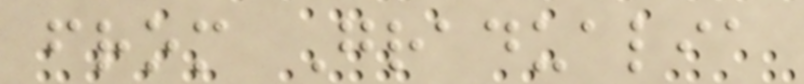from Gradualia
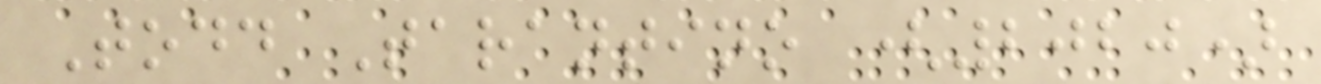Todd Tarantino (2020)
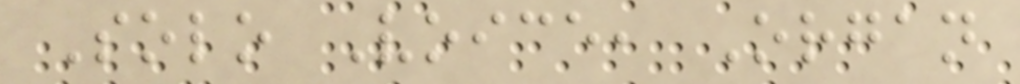Solo Voice, Organ
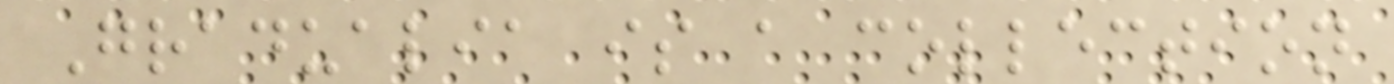Gradualia is a collection
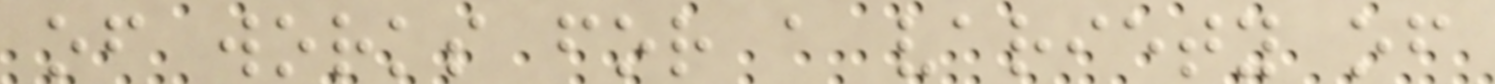of works for a variety of
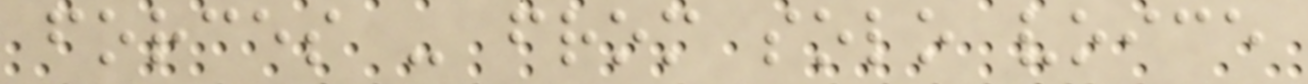forces - from solo voice
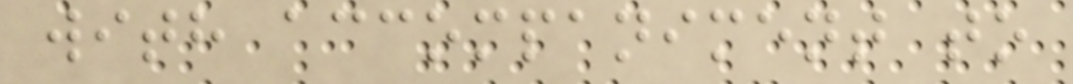with accompaniment to
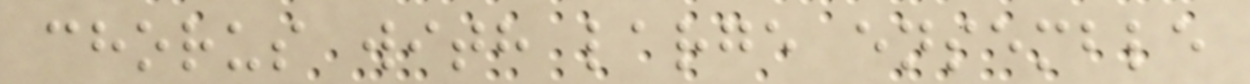chorus with large ensemble
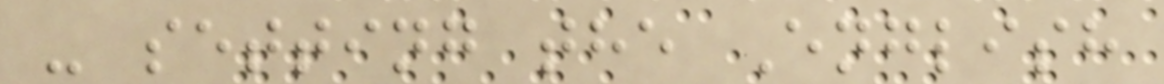- setting the English
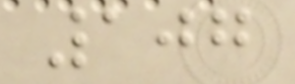107
